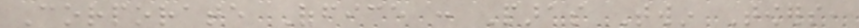Corporate Office : Paras Twin Towers,
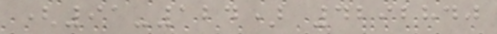(91-124) 4292840
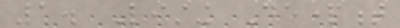1. Listing Department
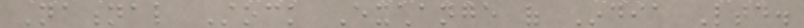National Stock Exchange of India Ltd.
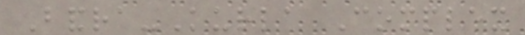Bandra-Kurla Complex
